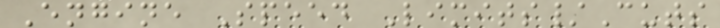Engine Speed Limits/Cuts
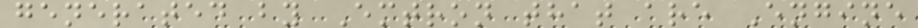generated by Emtron that are Engine
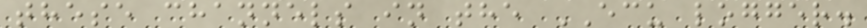these channels in the ECU logger.
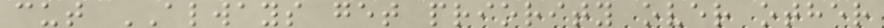cut ALWAYS get priority over other
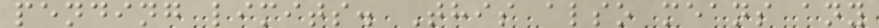pending limits. This also means any
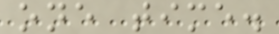one time.
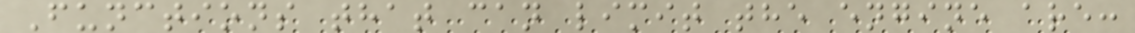Functions that can limit the engine are:
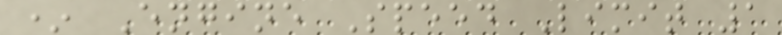* Engine Speed Limit 1
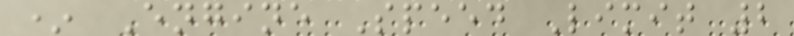* Engine Speed Limit 2
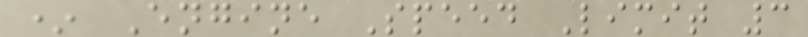* Engine Speed Limit 3
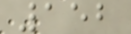152
